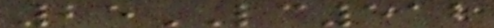25LC512
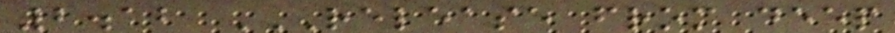2.12 RELEASE FROM DEEP
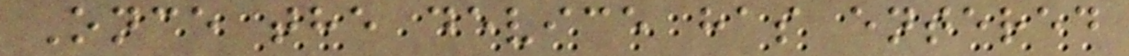Once the device has entered
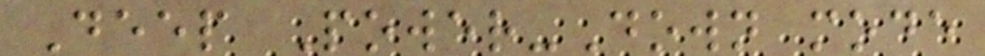Deep Power-Down mode
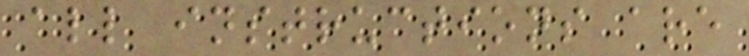all instructions are
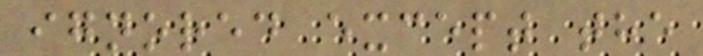ignored except the
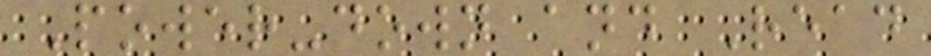Power-down and Read
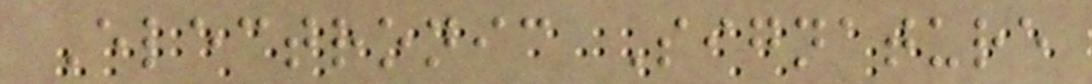Electronic Signature
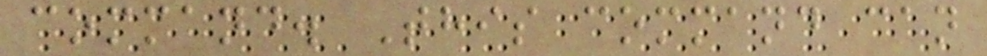command. This command can
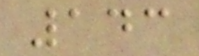143
